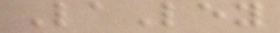LaLey
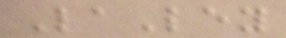LaLey
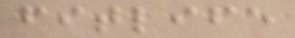fitlife
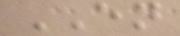EN
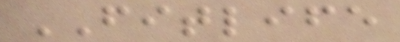FITLIFE
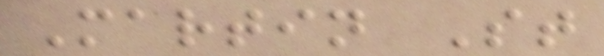Martin St
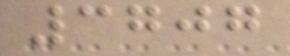3707
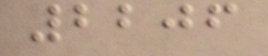2206
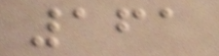161
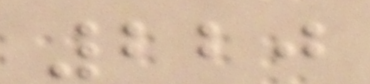220
